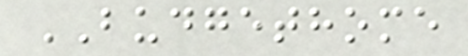BUDGETHOME
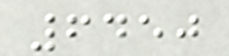6450
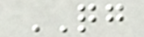QG
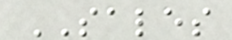SALES
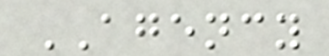AGENCY
